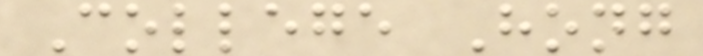College Hong
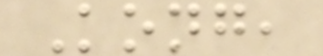Kong,
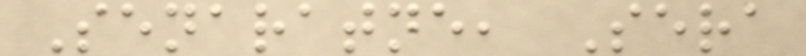Senaratne, Sera
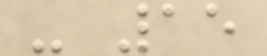- 15
